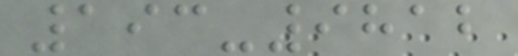193-9812
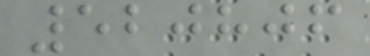520806
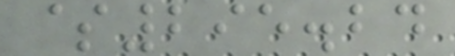$295.24
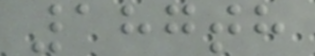187th
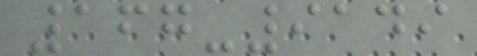167-9149
